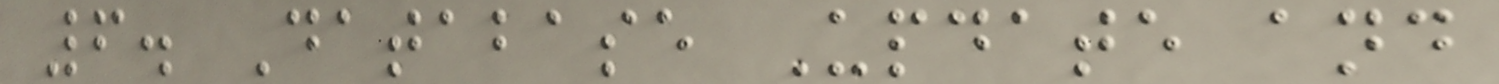6. Database Update and
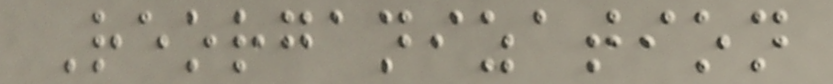Reorganization
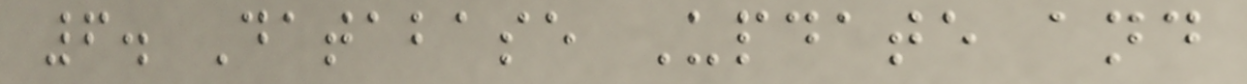6. Database Update and
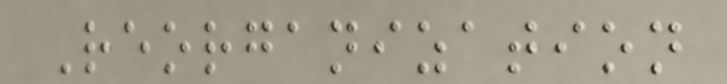Reorganization
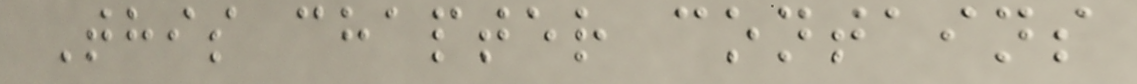This chapter contains
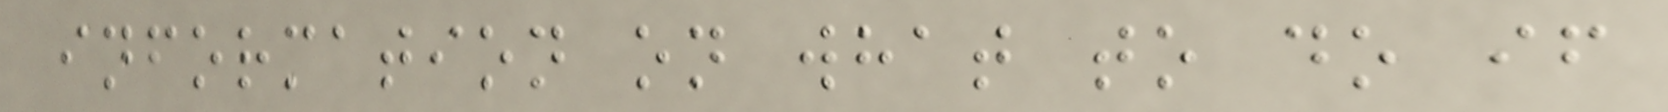information on what to do if
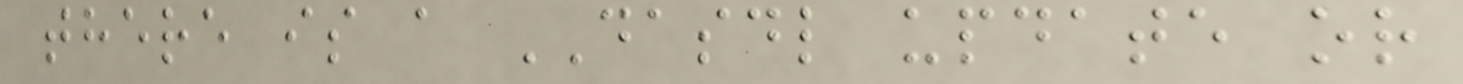there is a DASDL update or
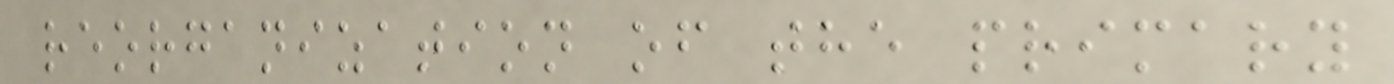reorganization of the primary
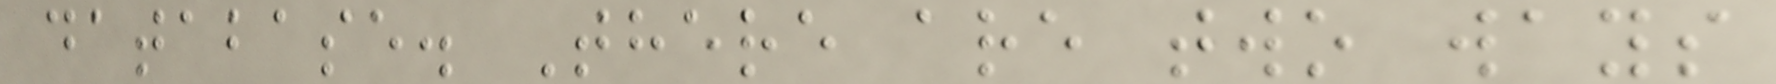database. There are two ways
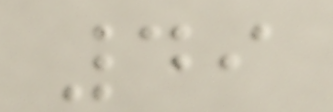49
